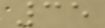35
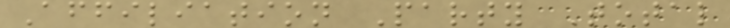Affiliation Party Total
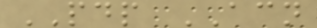PDP ACN
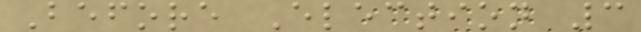Before Election 3
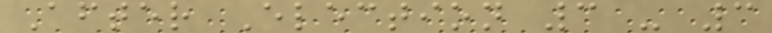After Election 3 - 3
